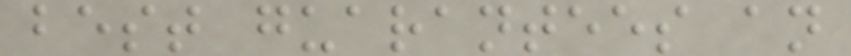best guarantees an
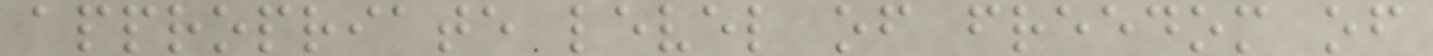appropriate level of freedom of
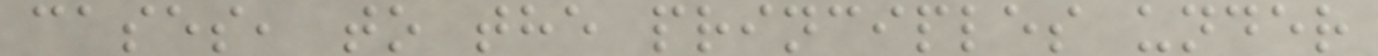cases, to the principles under
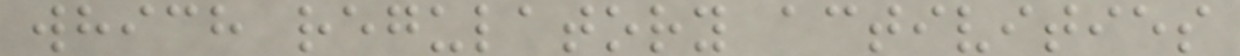which regulatory activities
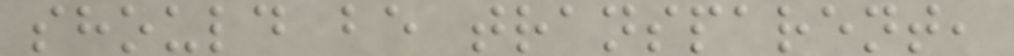should be transparent,
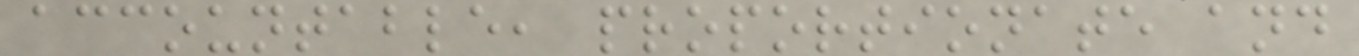accountable, proportionate and
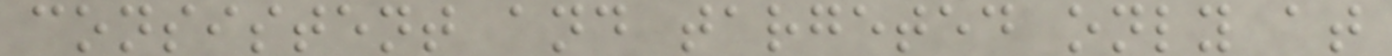consistent and targeted only at
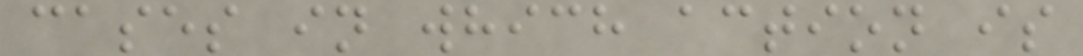cases in which action is
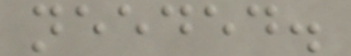needed.
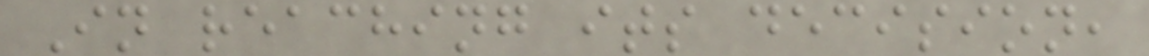In reaching its decision,
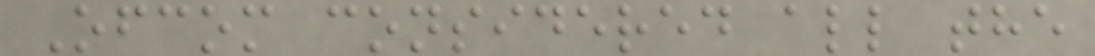Ofcom considered all the
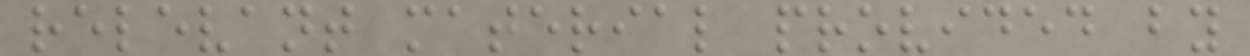relevant material provided by
